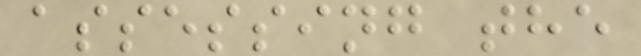assessing the
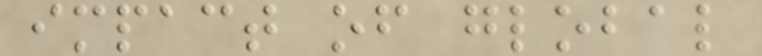impact of global
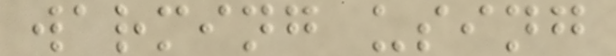warming using
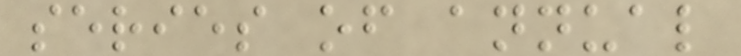series of annual
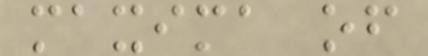maxima of
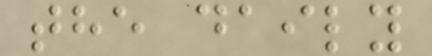the daily
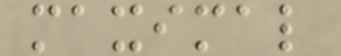maximal
